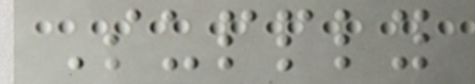Supply
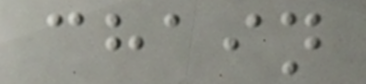chain
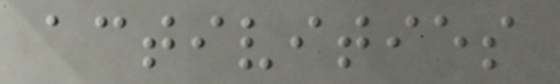activities
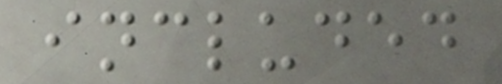included
